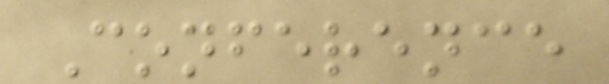Conference
